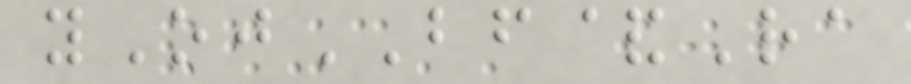yOjBF&Ra
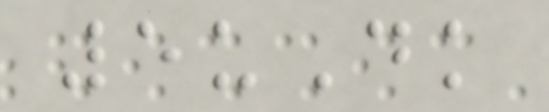5uDk
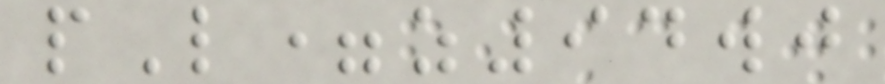pL=z94wj
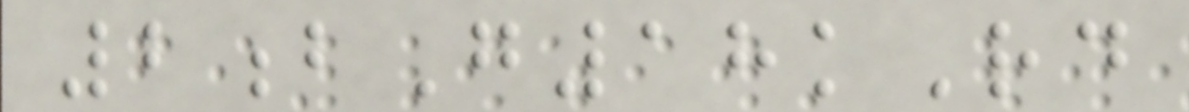2bG18kRd
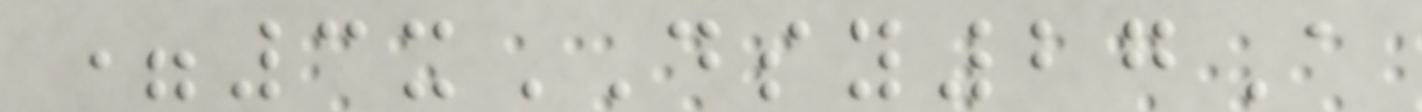=3xDSY27A
